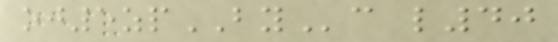oj5zpBYc l40
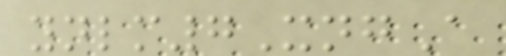ynlm7XngA
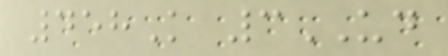458K 3UD
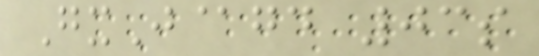GxJ@gd 03s
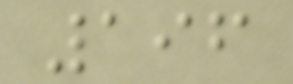196
